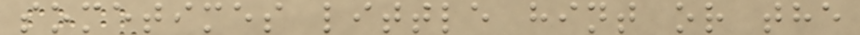sometimes little hint or the
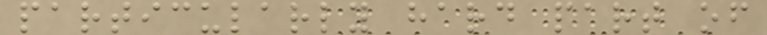particularly hard part of
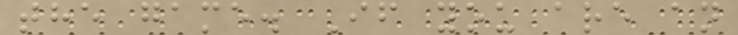the game. If you are an
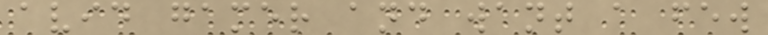avid gamer and want a few
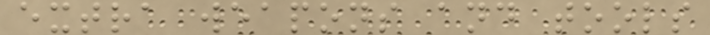extra weapons and tools
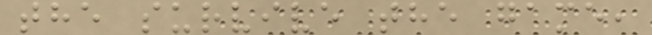the survive the game,
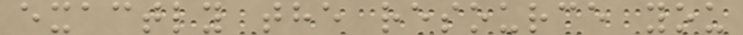exactly the resource you
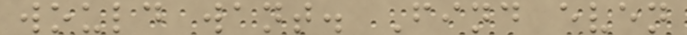would want. Find even
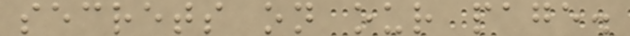secrets on our page.
